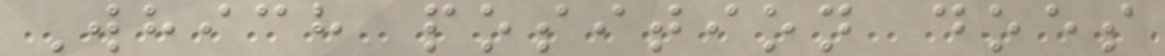Which position does
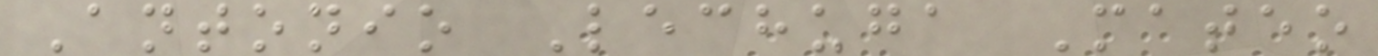Antonio Lechuga Mateo
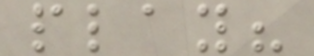play?
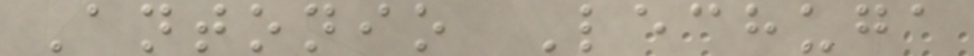Antonio Lechuga
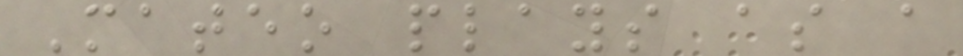Mateo plays as a
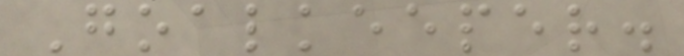Goalkeeper.
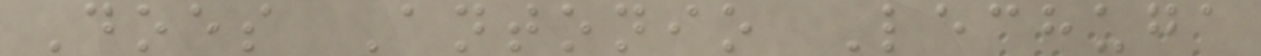Does Antonio Lechuga
